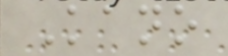Kano
